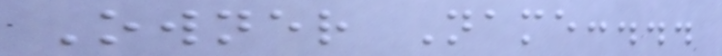Owner Name:...
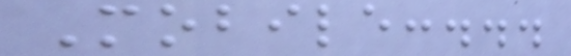Mobile:...
